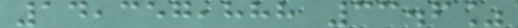14,357,888 33.6%
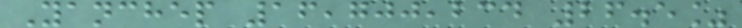Yanchep 16,700,234 26.5%
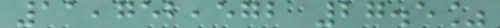11,752,572 27.5%
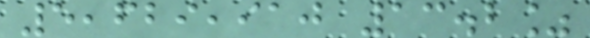5,629,910 13.2%
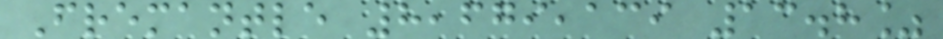Fremantle 8,679,139 13.8%
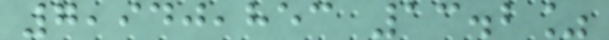7,940,853 13.2%
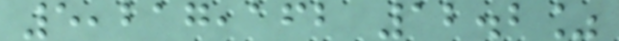5,217,162 12.2%
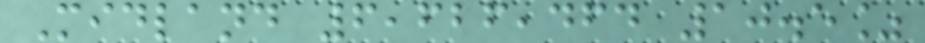Midland 6,626,464 10.5%
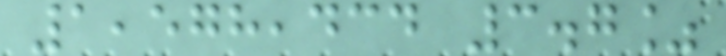1,578,434 3.7%
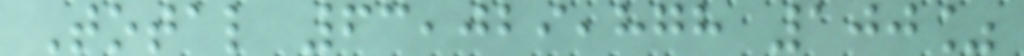Total 63,029,878 100%
